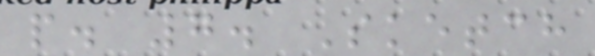p. 7. Sketch
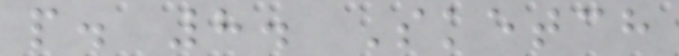p. 8. Sketch
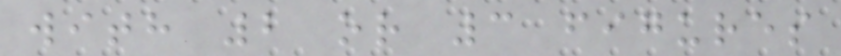with 2 or 3 figures
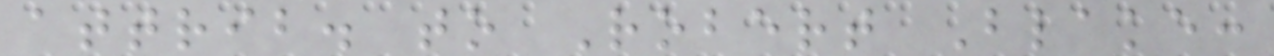attrib. to Robert Blake:
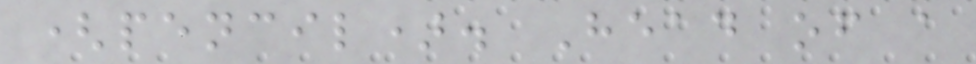(pencil). Head of a
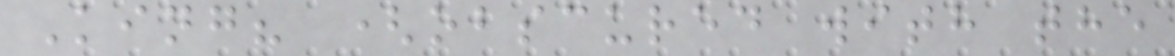King? (obscured with the
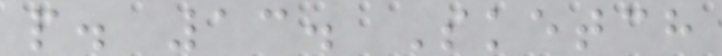p. 13. Sketch
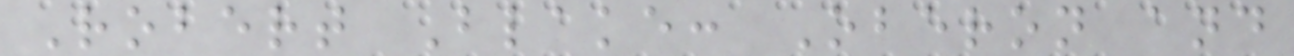Robert Blake: Oberon and
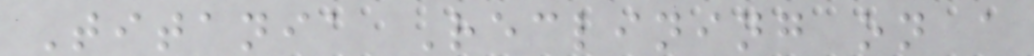Titania Reclining on a
